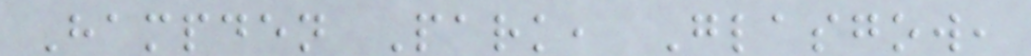Hampden Park, Glasgow,
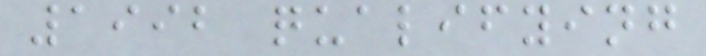1992 qualifying
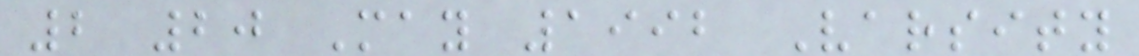2 20 May 1992 Varsity
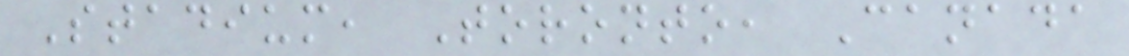Stadium, Toronto, Canada
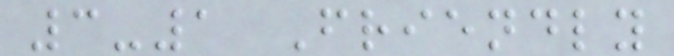3-1 Friendly
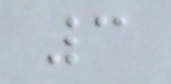3
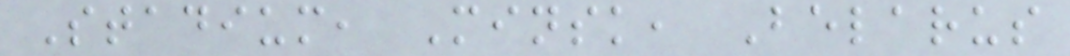Stadium, Minsk, Belarus
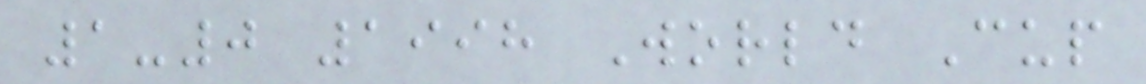1-0 1998 World Cup
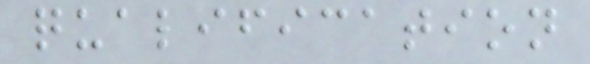qualification
